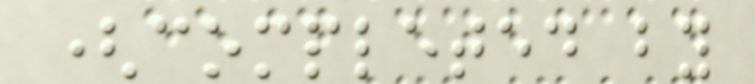(completed by
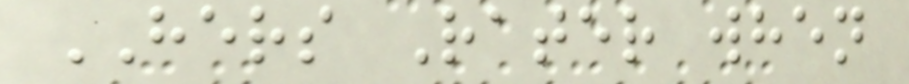HERS Rater when
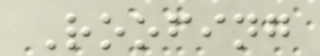Roofing
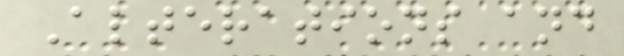Alterations and
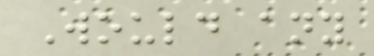Would any
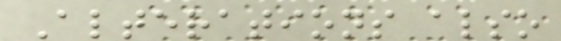Alterations also
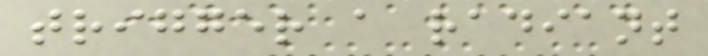trigger a radiant
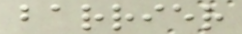barrier
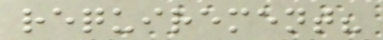requirement?
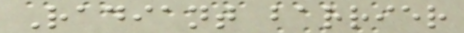Radiant barrier
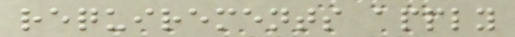requirements apply
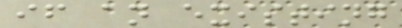if an existing
